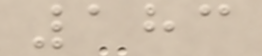183
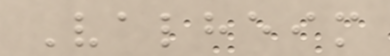Valheim
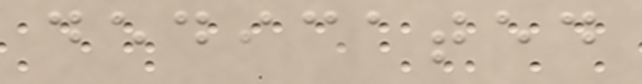dedicated
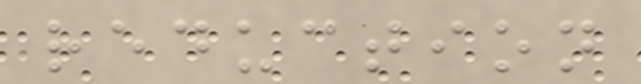reduction
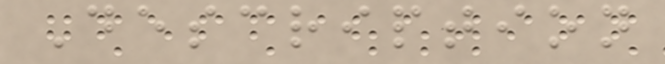Description
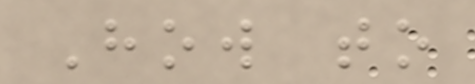How to
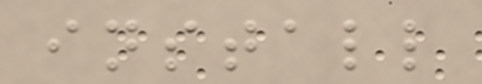install
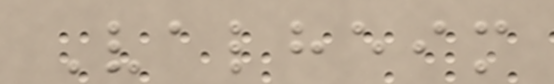Valheim
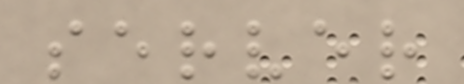server
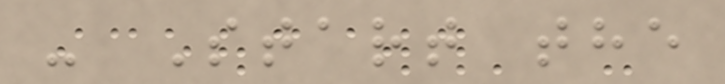- Start the
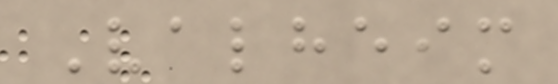Valheim
